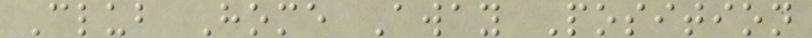Club Home Away Position
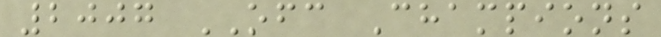2007 OFC Champions
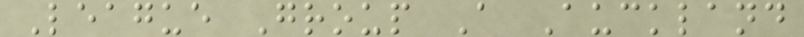League Group A Auckland
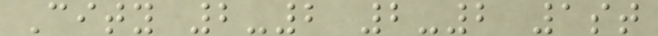City 2-2 2-2 1st
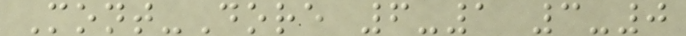Mont-Dore 6-1 3-0
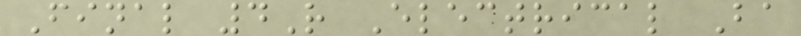Final 4R Electrical Ba
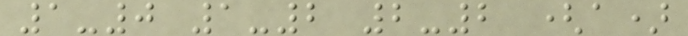1-0 1-2 2-2 (a)
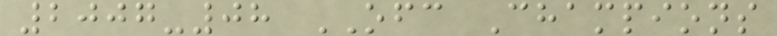2007-08 OFC Champions
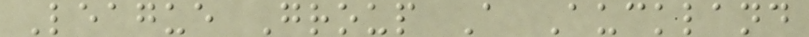League Group A Auckland
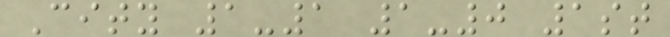City 1-1 1-0 1st
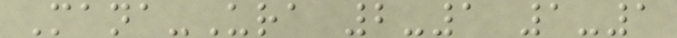Mana-Ura 2-1 1-1
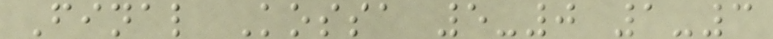Final Kossa 5-0 1-3
